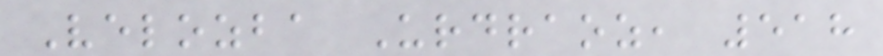Velozba Urdraoz, 518
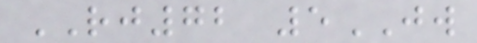RJ72 5JW
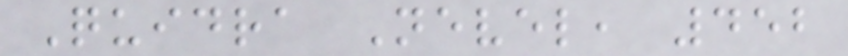Quidra Nevel, 452
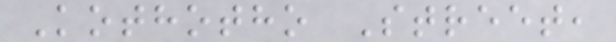Kothotho Street,
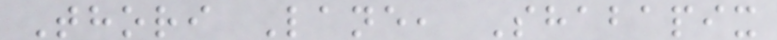Thori Lane, Shabapix
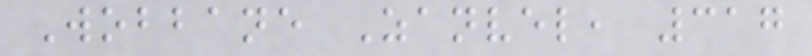Wobbane Zanvel, 317
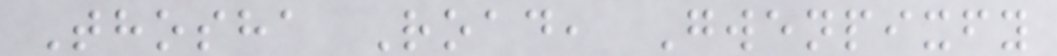Thosha Road, Gwenpixfy
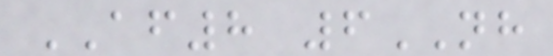AF8 6NH
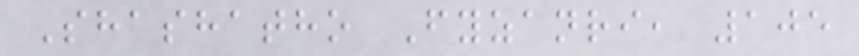Shashatho Fyzanri, 105
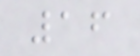16
